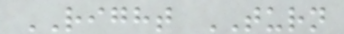RIGHT TURN
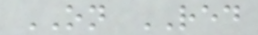ON RED
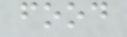food
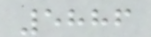5886
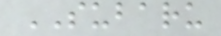SUBARU
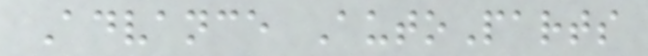Advance AutoParts
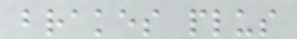brakes plus
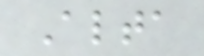Alta
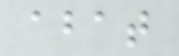abat
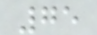75
